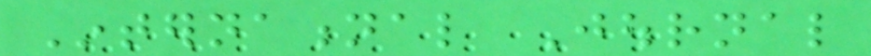International Journal
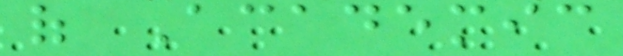of Academic
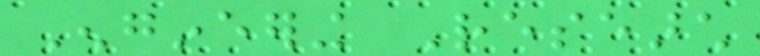Engineering Research
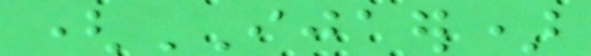(IJAER)
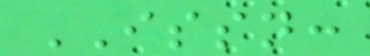ISSN:
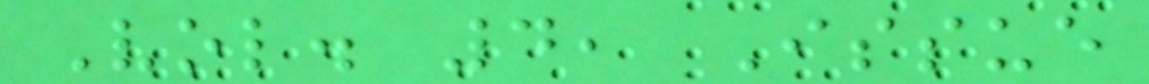Vol. 4, Issue
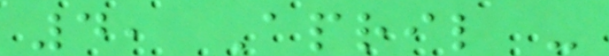4, April -
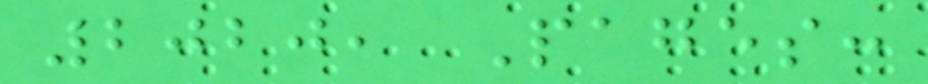2020, Pages:
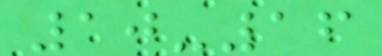10-16
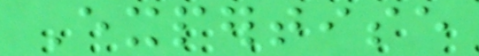Expertise
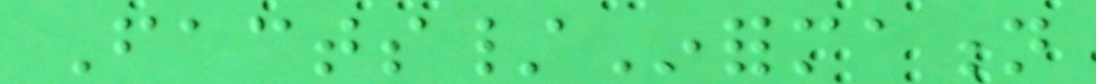Facts/Information
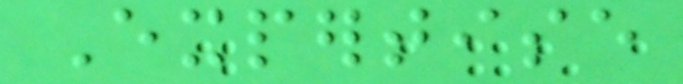Expertise
